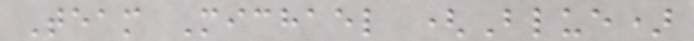Team Michael (Blue)
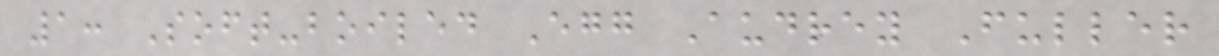1: Soft-boiled Egg Audrey Fuller
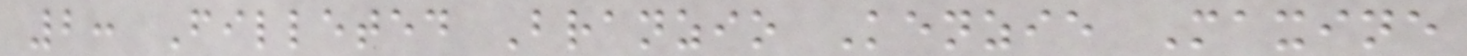2: Filleted Branzio Kenzie Maxine
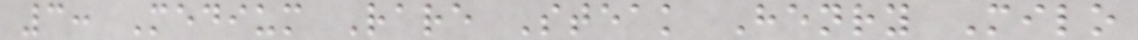3: Medium Rare Steak Henry Milo
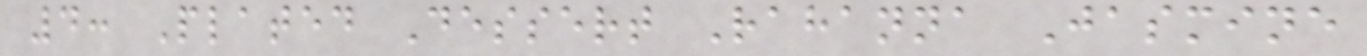4: Plated Dessert Rahanna Jasmine
